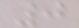0
